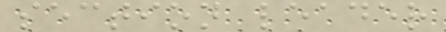section leader
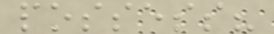possess?
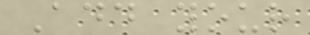Add your
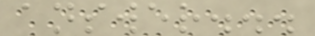answer...
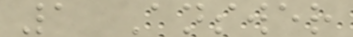1 Answer
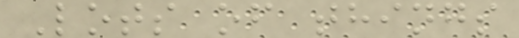Lots of things
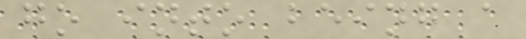go into being a
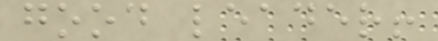good leader!
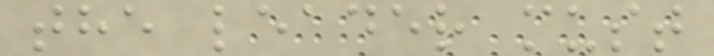the leader must
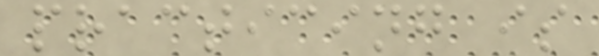practicing is
